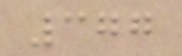377
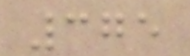375
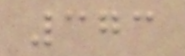373
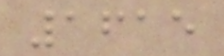1615
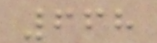668
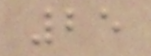25
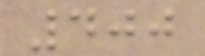400
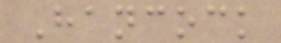Hancock
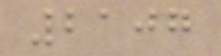2107
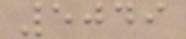5049
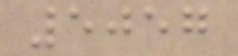5057
